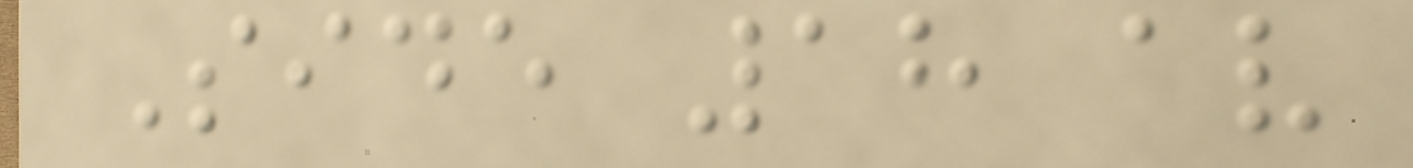Side 18 av
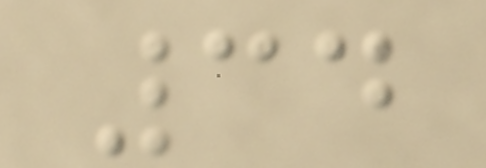34
